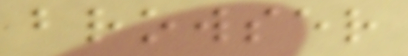browser
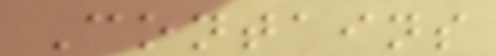Contains
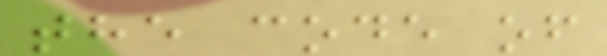the code of
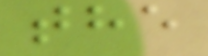the
